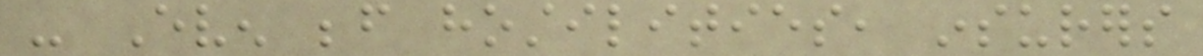- Even before hostilities, insurers
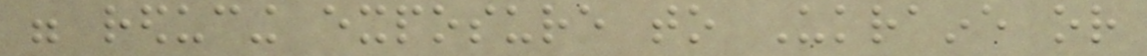were reducing exposure to Ukraine or
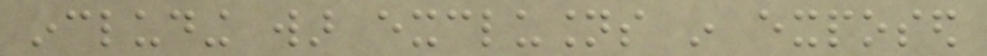including war exclusions in exposed
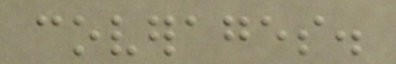coverages.
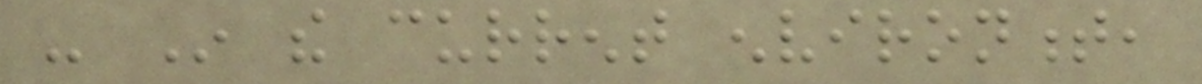- In the current environment,
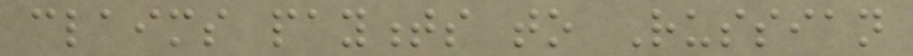claims payments to Russian
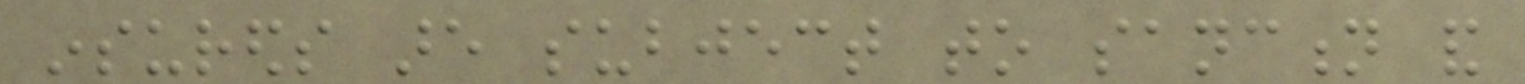insureds are subject to sanction and
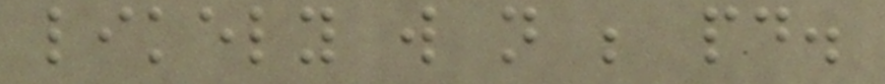likely will not be paid.
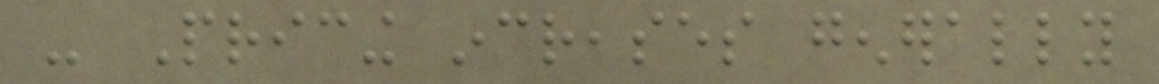- Pricing increases generally
